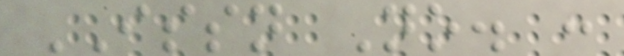ISSN No. :
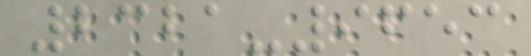2321-9653
